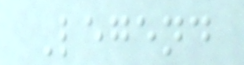Legend
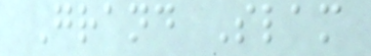Grand Slam
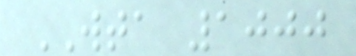WTA 1000
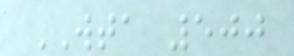WTA 500
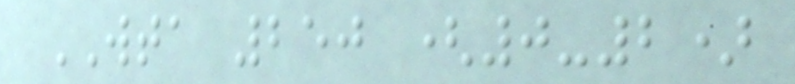WTA 250 (0-2)
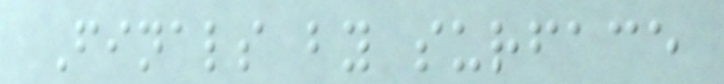Finals by surface
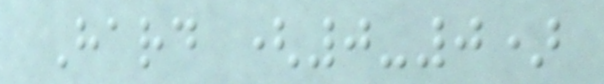Hard (0-0)
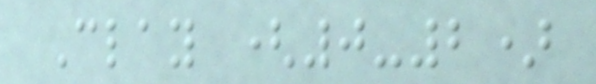Clay (0-2)
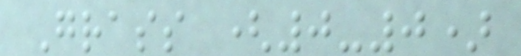Grass (0-0)
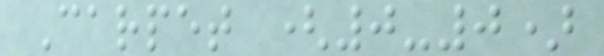Carpet (0-0)
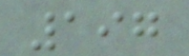197
